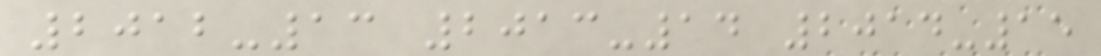2012-13 2013-14 2014-15
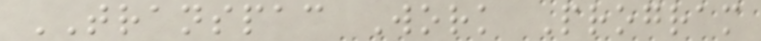TRANSPAC Work Program
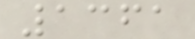1361
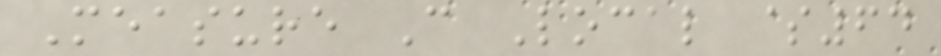Measure C Local $64
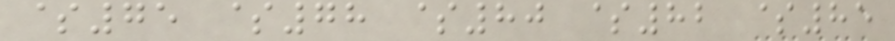$75 $78 $80 $82 $85
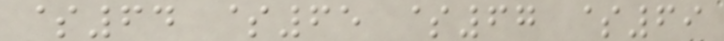$64 $65 $67 $69
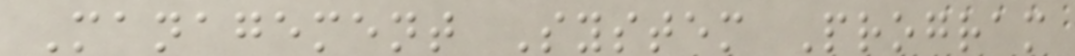Management System Program
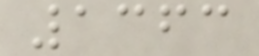1363
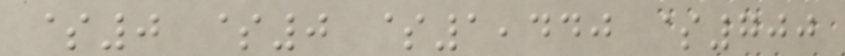$0 $0 $1,440 $700
